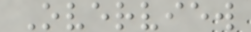Overview
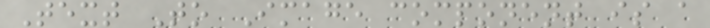Text To Image component is a
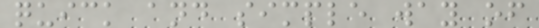quick and simple way of
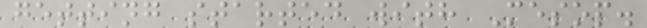getting started with Mesop.
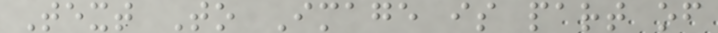Text To Image is part of
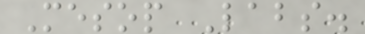Mesop Labs.
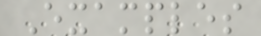Examples
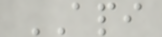API
